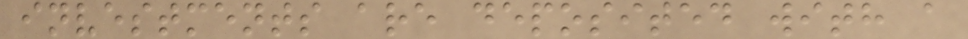investments are deposited with a
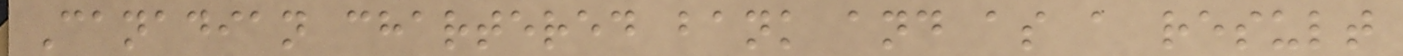Canadian chartered bank and as a result
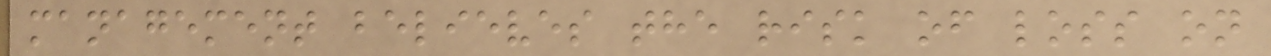management believes the risk of loss on
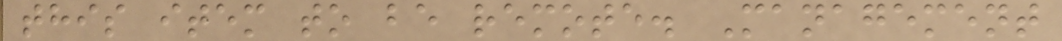this item to be remote. Management
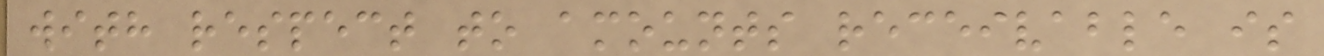with respect to amounts receivable is
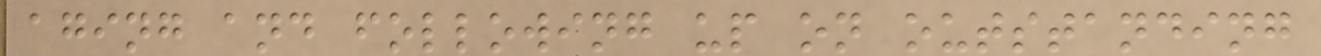aging and following up on outstanding
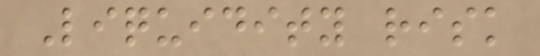Liquidity risk
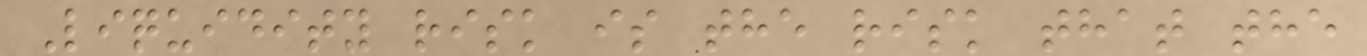Liquidity risk is the risk that the
